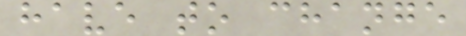have to change
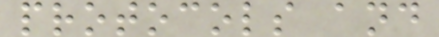protocols and
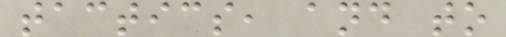tactics, and to
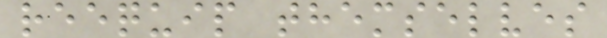reequip themselves
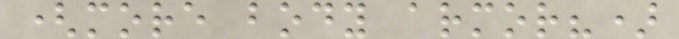(more body armor?)
